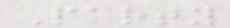Party
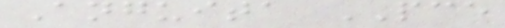Anguita PCE
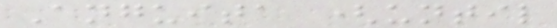Anguita (until
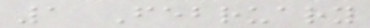1 February
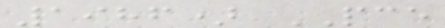1986) PCE
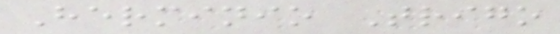Herminio Trigo
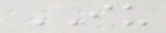IU
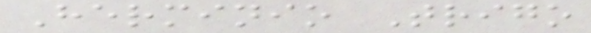Herminio Trigo
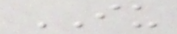IU
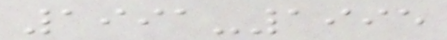1991-1995
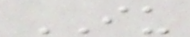IU
